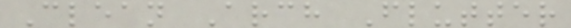Clean Arch Flutter
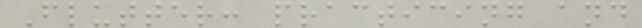Flutter: practicing and
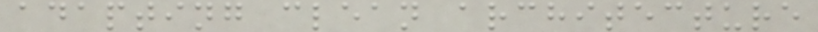adapting clean architecture
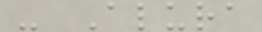- Alura
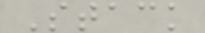Stack
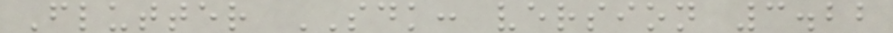Flutter SDK: version 3.22
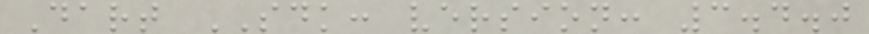Dart SDK: version: 3.4.0
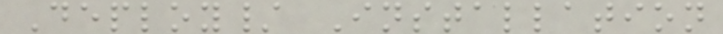Deploy/ Installation
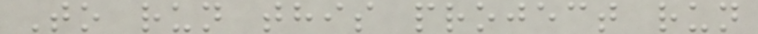To run this project run
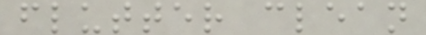flutter clean
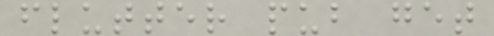flutter pub get
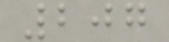207
